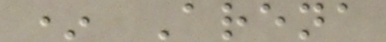* Arena
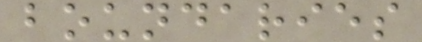boundaries
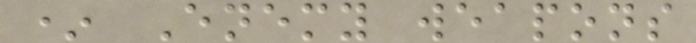* Enemy weapons
